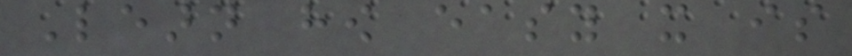Learn how easy it is
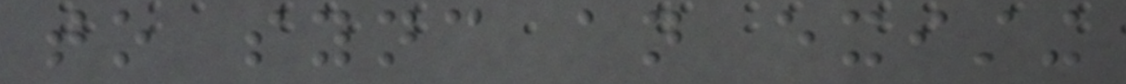to sync an existing
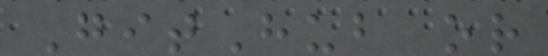GitHub or
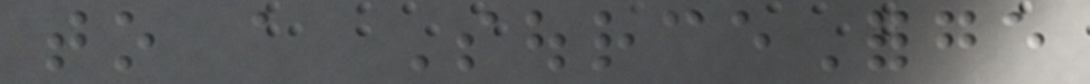to a SourceForge
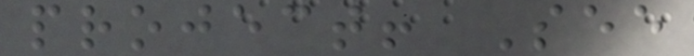project! See
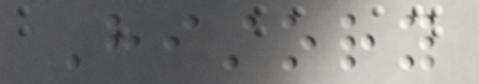History
